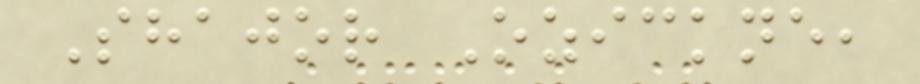Shajor Ozickne,
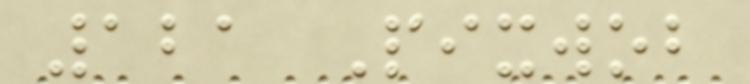121 Pixwob
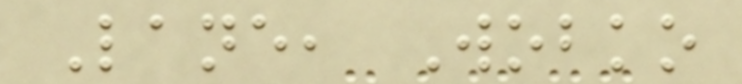Lane, Wobko
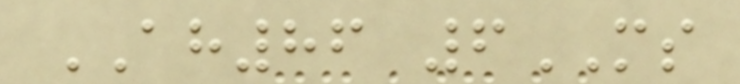AH86 6MS
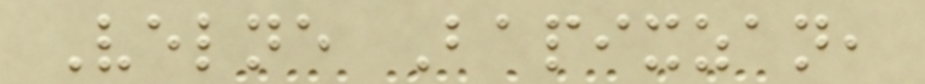Velne Bapixzan,
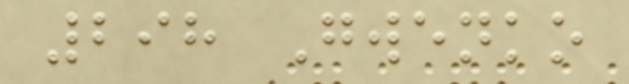298 Gwenko
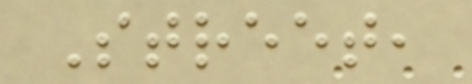Street,
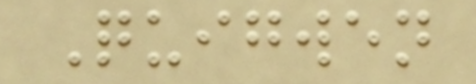Quigwen
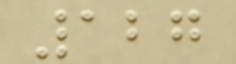127
